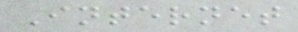Internet
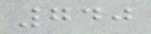740
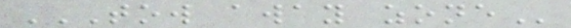TOW AWAY ZONE
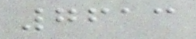7613
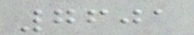7601
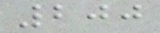200
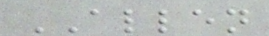ALLEN
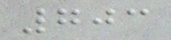703
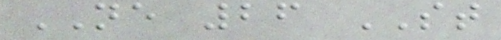NE 26 ST
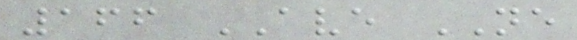166 AVE NE
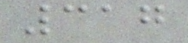317
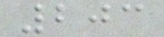203
